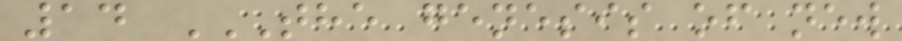14 THE GENESIS OF NEW
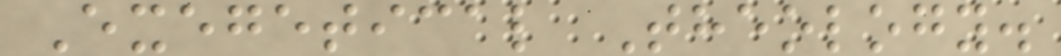Exegetical Theology.
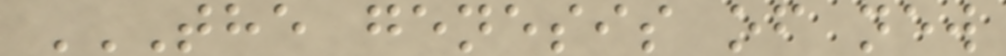THE GENESIS OF NEW
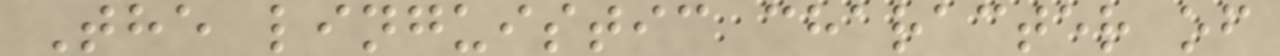The linguistic character of
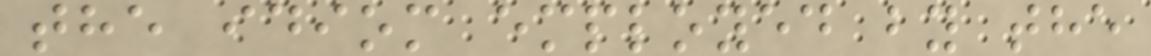the idiom employed by the
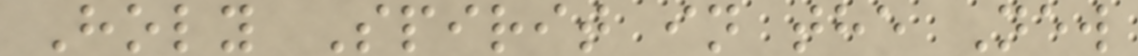Holy Spirit in the New
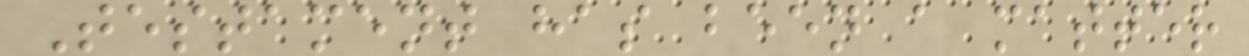Testament has been a matter
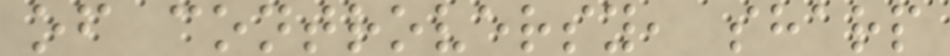of controversy, sharp
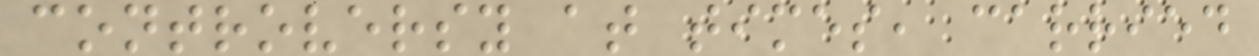controversy at times, carried
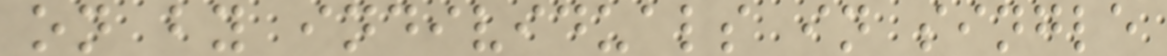on by individuals in single
